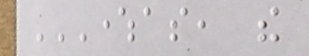WHEREAS, THE
